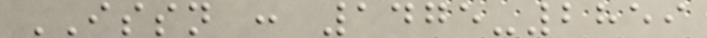ISSN : 1475-2859
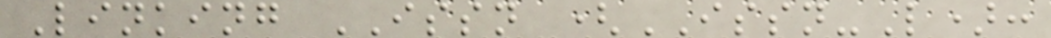Linking ISSN (ISSN-L):
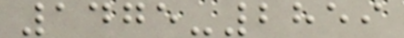1475-2859
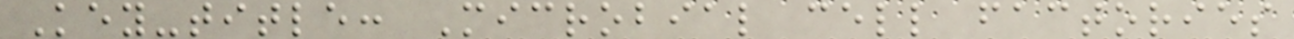Key-title: Microbial cell factories
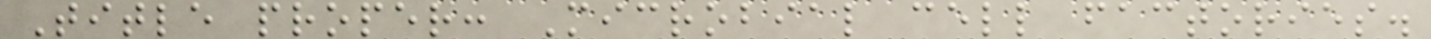Title proper: Microbial cell factories.
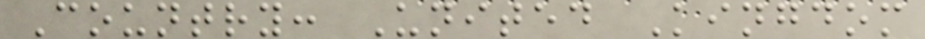Country: United Kingdom
